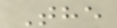The
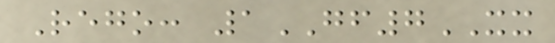Rego: 1GF7XX
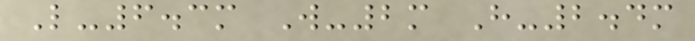L-6.3m W-2m H-2.4m
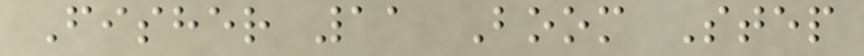Fisher 11 Boom Step
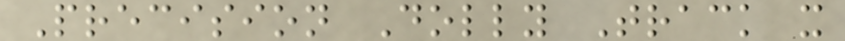Precision Dolly Track x
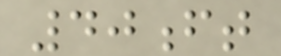40ft
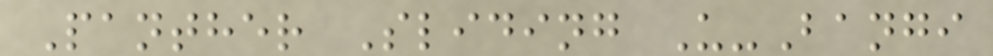Panther Sliding U-Bangi
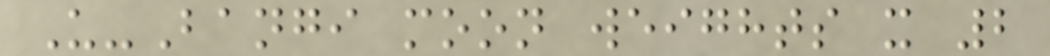U-Bangi moon weights x 2
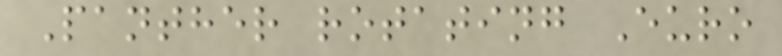Panther rotating Euro
